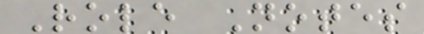Role Notes
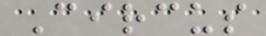Circus
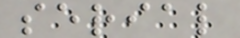serial
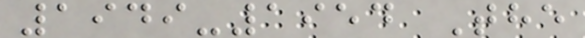1949-1954 The
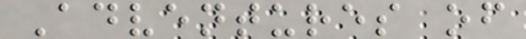Adventures of
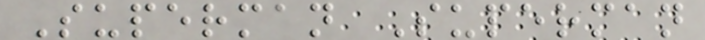Superman Superman
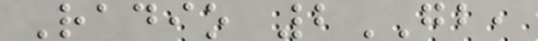Radio 2GB,
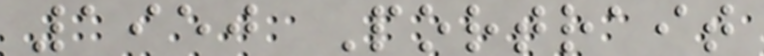1950 Portrait
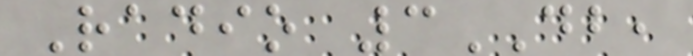Radio 3DB,
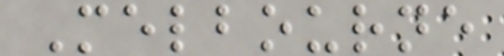Melbourne
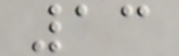13
